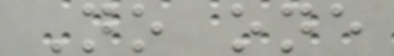No one
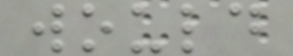would
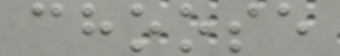choose
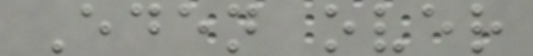Eden over
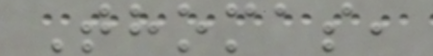Thomas,
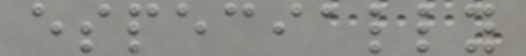especially
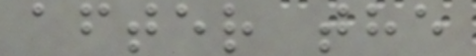after the
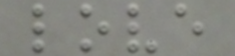love
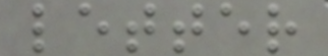letter
